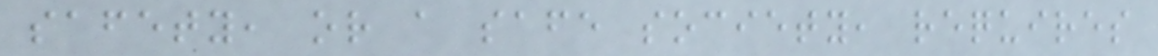safety, or a safe society, requires
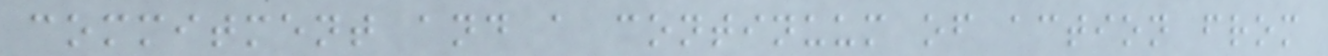commitment and a continuum of action from
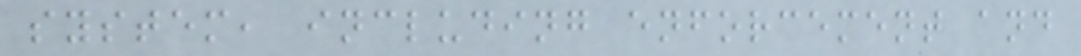system, including enforcement and
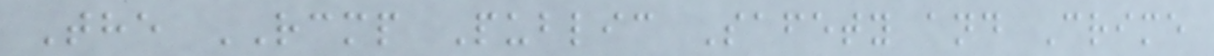The RCMP Public Safety and Crime
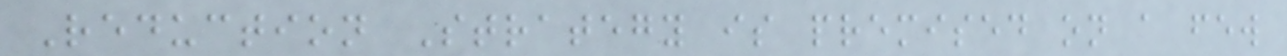Reduction Strategy is premised on a few
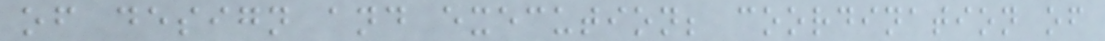of design and execution; coordination of
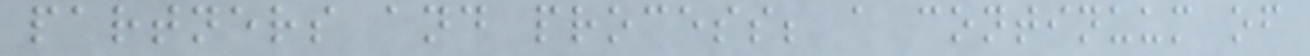partners and process; a continuum of
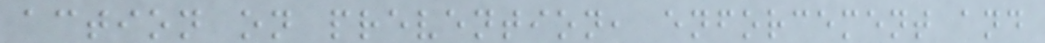action on prevention, enforcement and
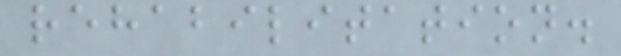rehabilitation.
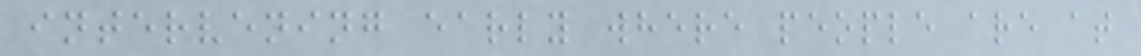intervening early where people are at
